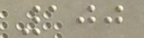100
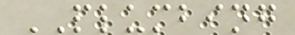PLUMBING
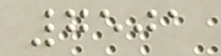7501
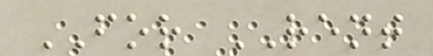FOR RENT
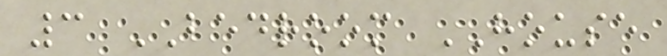3 BEDROOM HOUSE
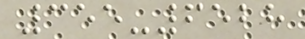355-6528
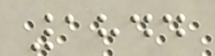1844
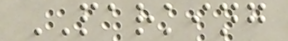PARKING
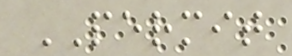PERMIT
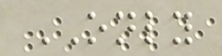ONLY
